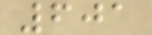601
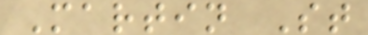Martin St
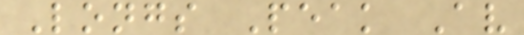Longs Peak Av
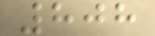808
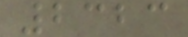2323
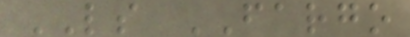LS FARGO
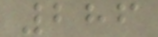286
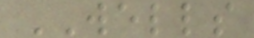WELLS
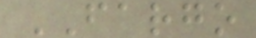FARGO
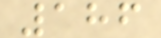186
